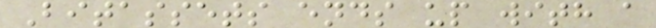Bitassets ends up with a
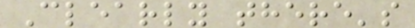Clearly there's
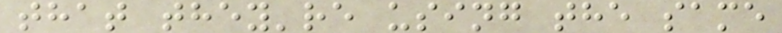that they're using the same
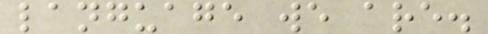language we are.
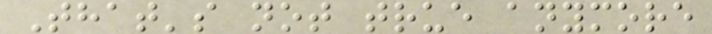That's not true anymore
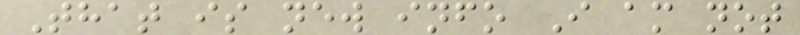That is new info I am not
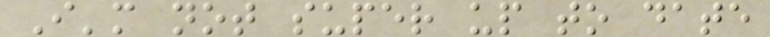I'm not super up to date
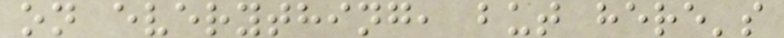on everything, but here's
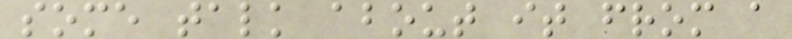some talk about it from a
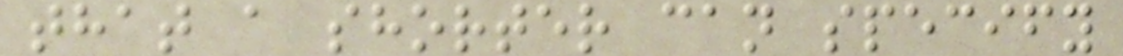that a shorter can specify
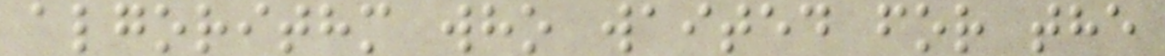algorithm who waited for the
